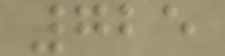725
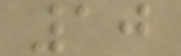10
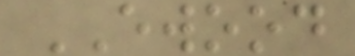EWOOD
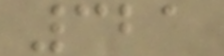321
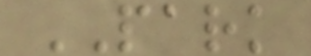PARK
